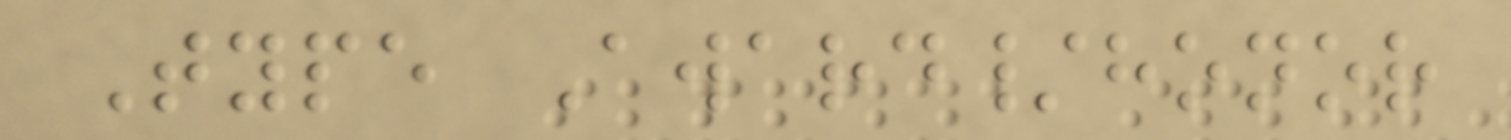Type Award/honor
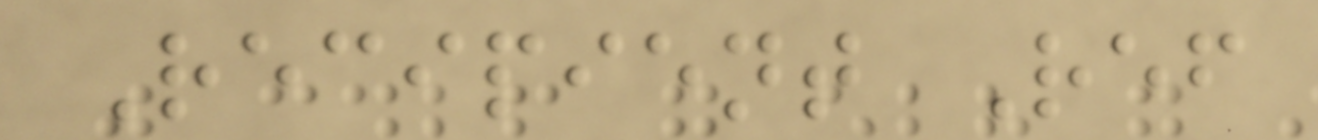Recipient Ref
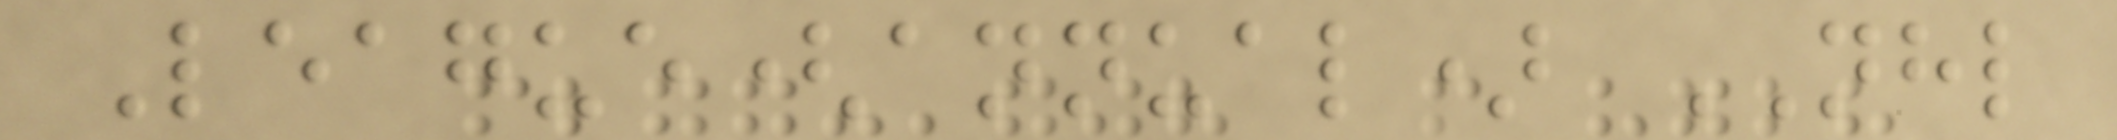League(annual) NHL
